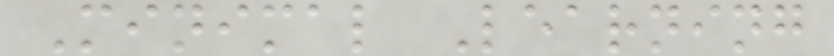Minimal Learning
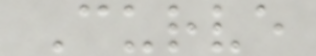Curve
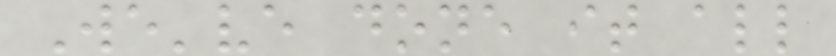We've done it all
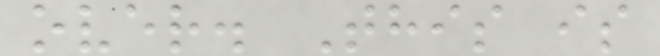over. This is
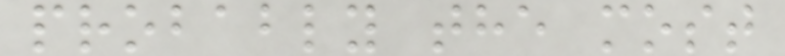probably the most
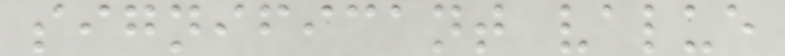significant value
